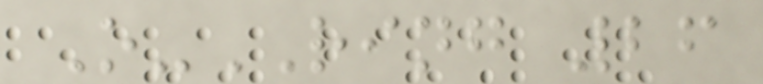O-RING 26
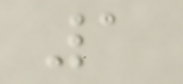1
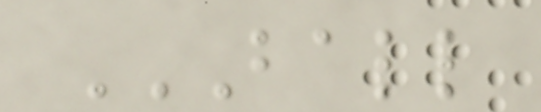BALL
